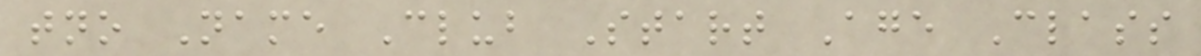tno Name Club Start Age Class
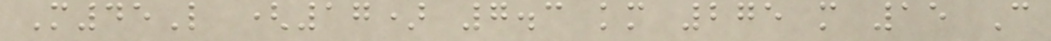M45L (17) 7.3 km 275 m 15 C
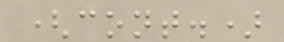(cont.)
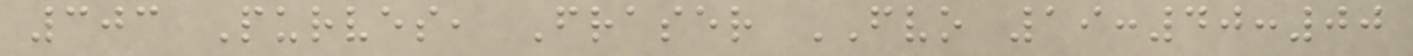303 Purves, Fraser FVO 19:40:00
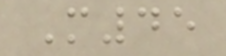M45
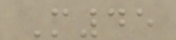M45
